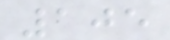105
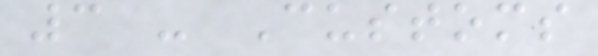3 - Customs
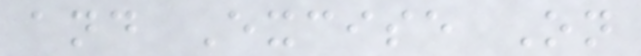and Excise On
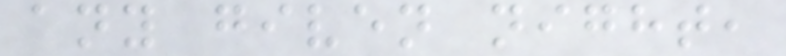any given night,
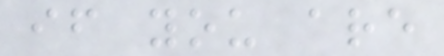if you are
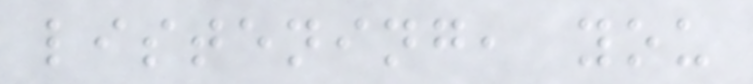listening, you
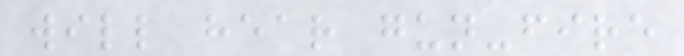will hear gun-fire
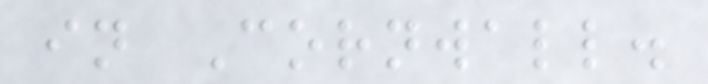in Cornwall.
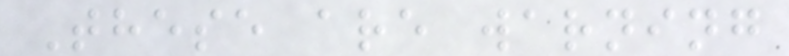These are warning
